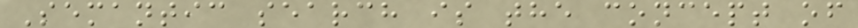Semantic search is the concept of
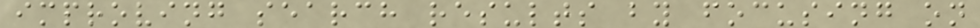improving search results by focusing on
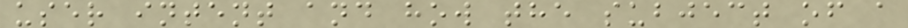user intent and how the subject of a
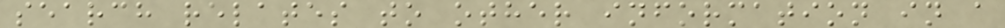search relates to other information in a
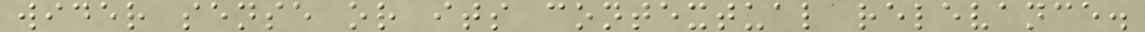wider sense or its contextual relevance.
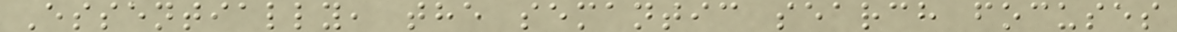Essentially, the semantic search focuses
